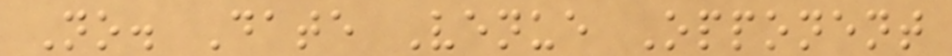No. Date Venue Opponent
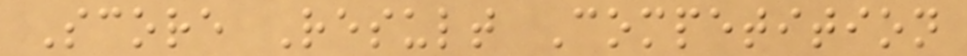Score Result Competition
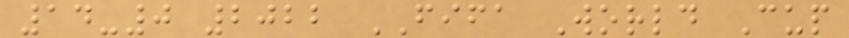14-0 2022 FIFA World Cup
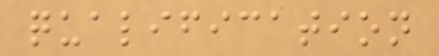qualification
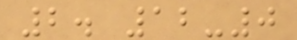2. 12-0
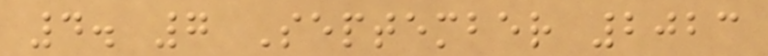4. 7 September 2023
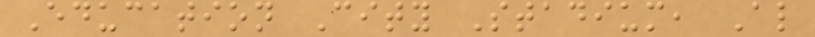Education City Stadium, Al
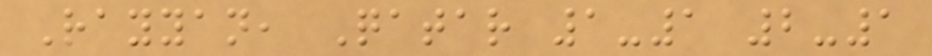Rayyan, Qatar 1-1 2-1
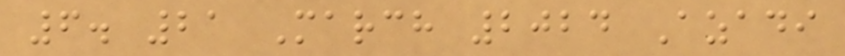6. 21 March 2024 Azadi
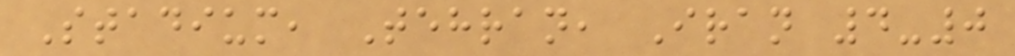Stadium, Tehran, Iran 4-0
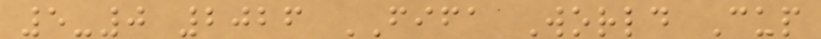5-0 2026 FIFA World Cup
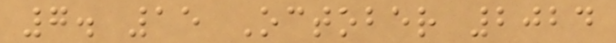7. 15 October 2024
